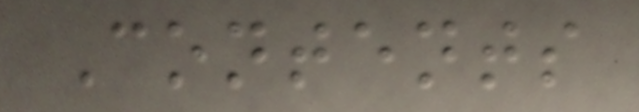Contents
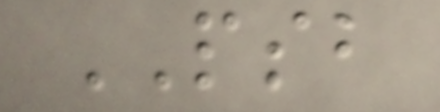PSB
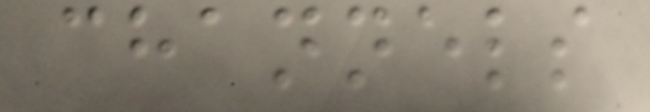channels
